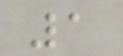1
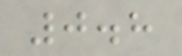0.8
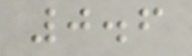0.6
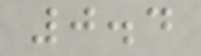0.4
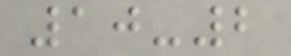10-2
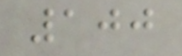100
